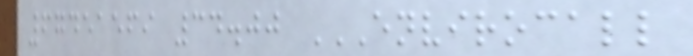67451569 34.00 ENVIROCALL
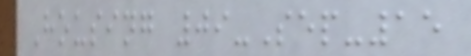Housing 09-Sep-15
